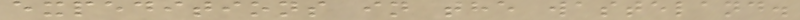expeditions in the wasteland.
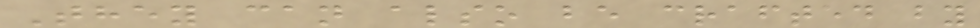They can also be crafted by
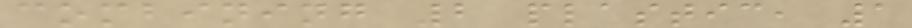combining 2 plastic, 1
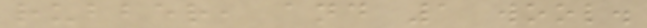rubber, and 1 wool.
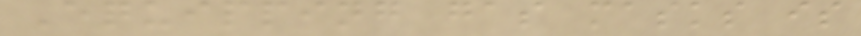Equipping gas masks is
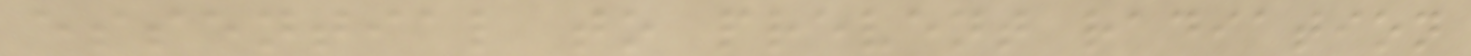essential to prevent radiation
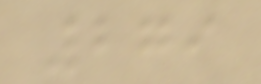279
